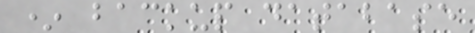* backup database
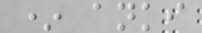* anki
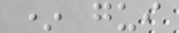* gui
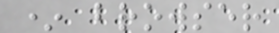* browser
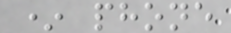* phone
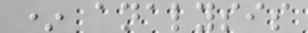* analysis
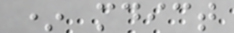* mdict
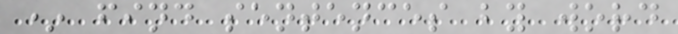* find sentences by word
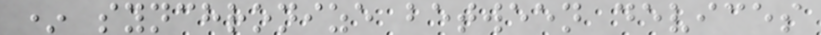* synchronize between devices
